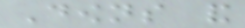Downs and
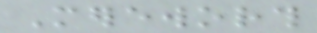Mereworth
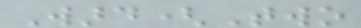Ward(Two
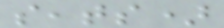seats)
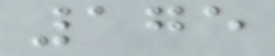175
